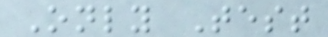Only Test
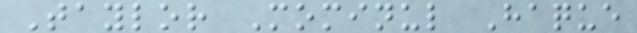Taylor Mominul Haque
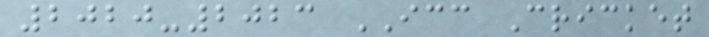2020-2023 ICC Cricket
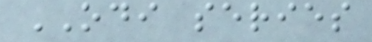ODI series
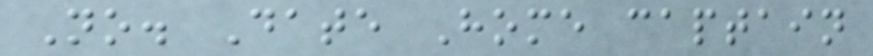No. Date Home captain
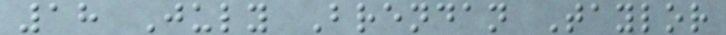18 July Brendan Taylor
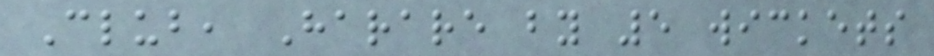Club, Harare by 5 wickets
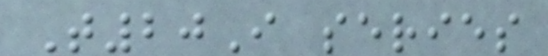T20I series
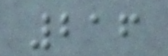216
